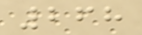268
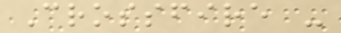Crossfire -
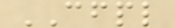CFPL
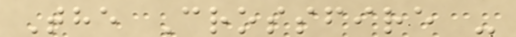The Crossfire -
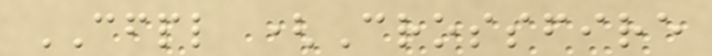CFPL (Crossfire
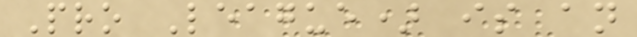Pro League) is an
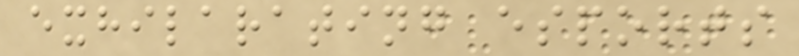exhilarating esports
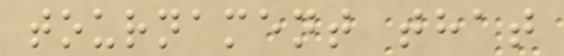tournament that
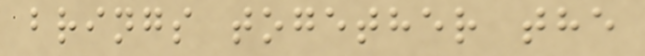brings together the
